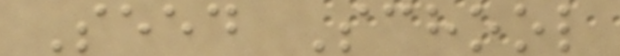Seed School
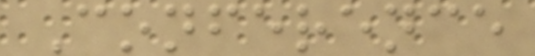Conference
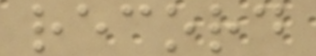record
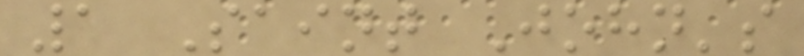1 Saint John's
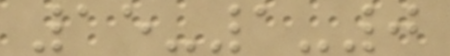15-1-0
